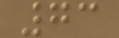73
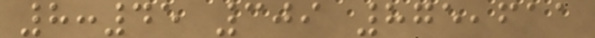8:45 309 875,611
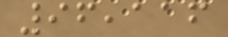96,116
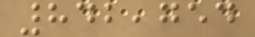842,754
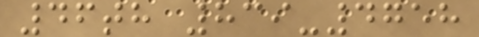46th 839-4758
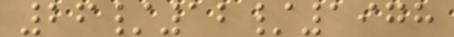26/12/1978
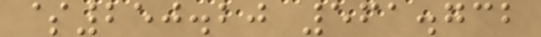$250.20 561.732
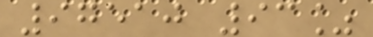97510 93%
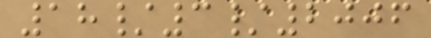18/3/2006
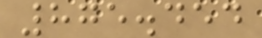875.454
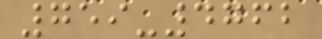759-4762
